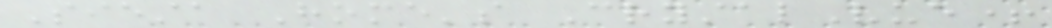Siesta Home's CrystalVue+
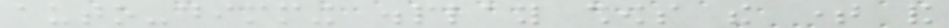auto-dimming display shows the time and
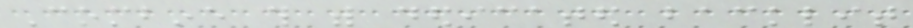Combine this with dedicated backlit
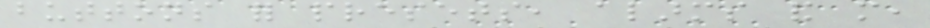buttons for presets, alarms and more,
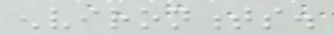environments.
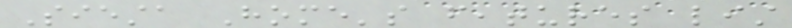Siesta Home's features list
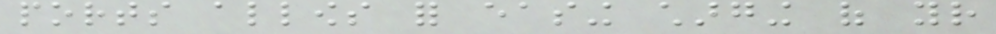ports allows for easing charging of your
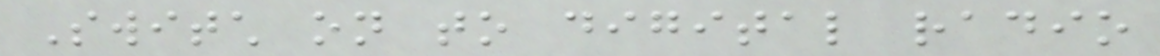Switch on to digital radio
